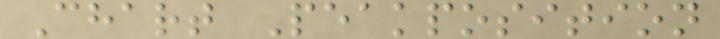Chart Peakposition
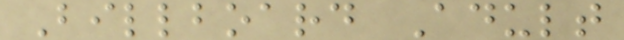Billboard Adult
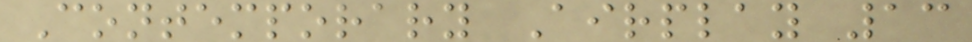Contemporary Airplay 13
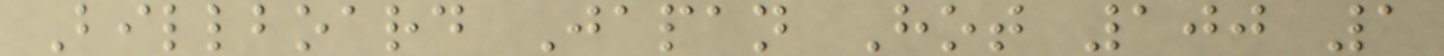Billboard Japan Hot 100 1
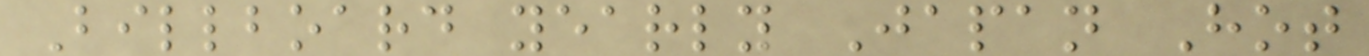Billboard yearly Japan Hot
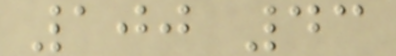100 43
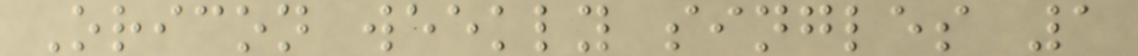Oricon weekly singles 1
